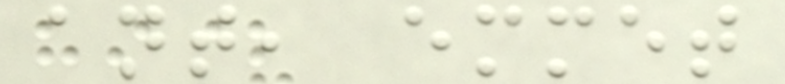ant, emmet
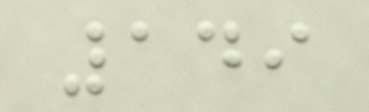149
